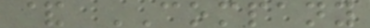& COMPANY
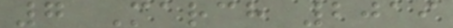7 March 2019
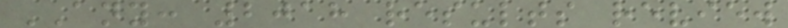ANY: 2018 results review
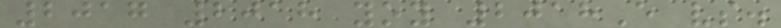2017 2018 yoy 2018E vs.
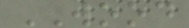WOOD
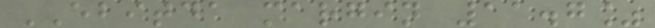EBITDA margin 11.7%
